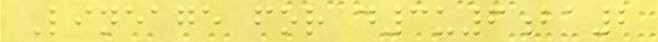Lineage for d3u6ba2
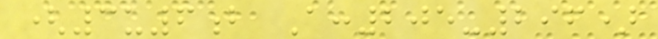(3u6b A:205-296)
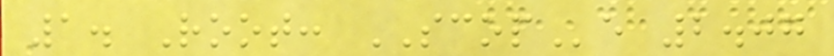1. Root: SCOPe 2.07
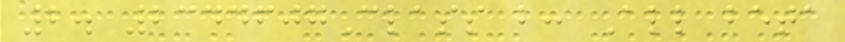2. 2344607Class b: All beta
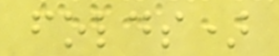folds)
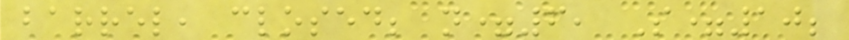barrel, closed; n=6, S=10;
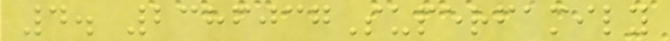4. 2386037Superfamily
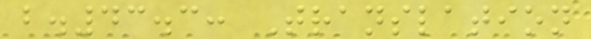b.43.3: Translation
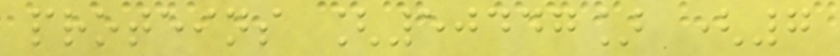proteins [50447] (7
